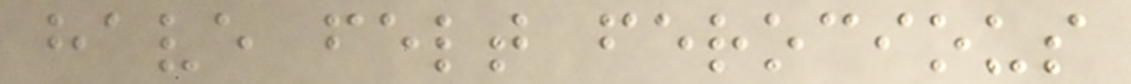have felt ferocious
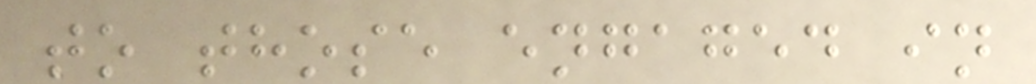to those engaged in
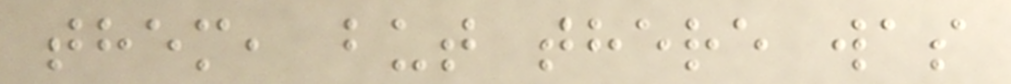them, but there was
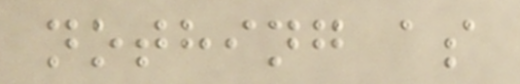nothing as
